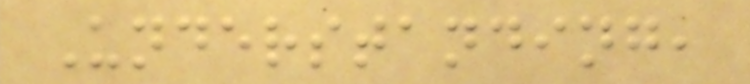Understanding,
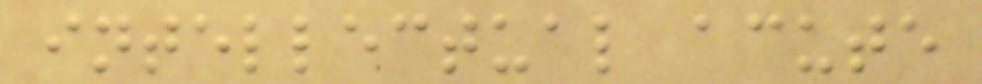intellectual acute
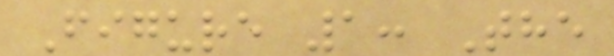Figure 1: The
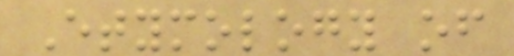Etymology of
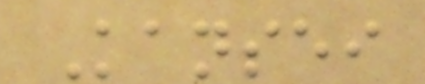Kansei
